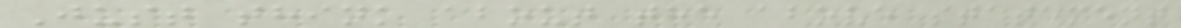Just think about the above statement
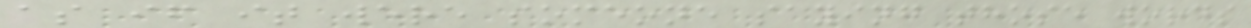as if it were someone saying those words
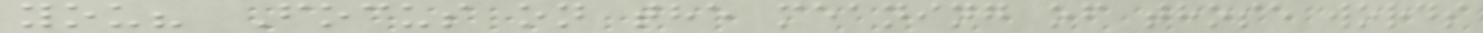you? Focus on the meaning of those words
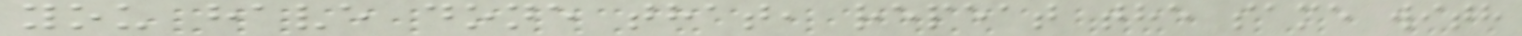you have done that, repeat the same with
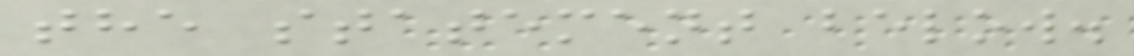the statement below.
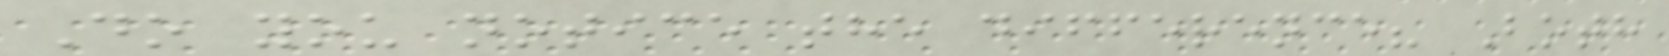Do you notice the difference? Both
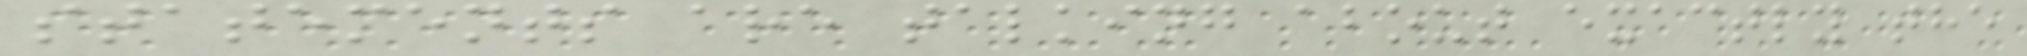statements are talking about exactly the
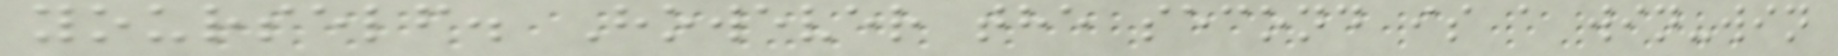yourself. However the second is a win-win
